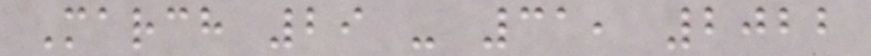March 29 - 31, 2022
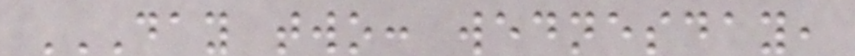DAY TWO: WEDNESDAY,
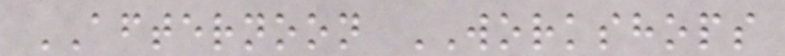AFTERNOON WORKSHOPS
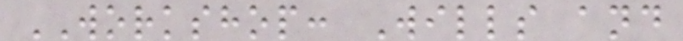WORKSHOP: Wills and
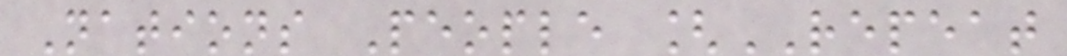Nations People [REPEAT
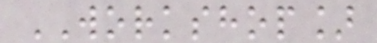WORKSHOP]
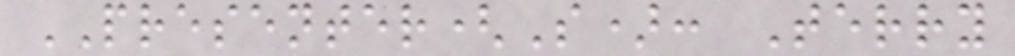PRESENTER(S): Terry
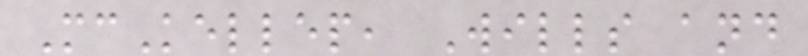McKellep, Wills and
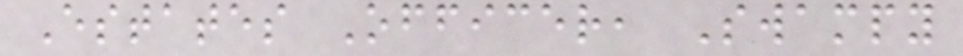Estates Officer, Swampy
